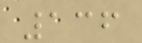136
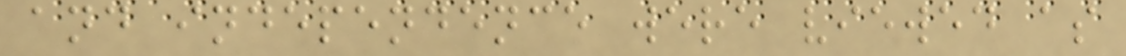and independence were viewed as
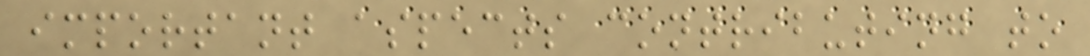important aspects contributing to
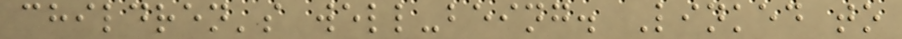children's well-being. Linked to
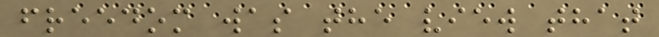freedom was the view that
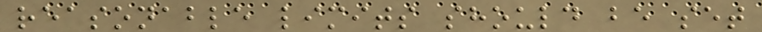reasonable limits should be set
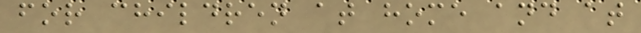for children at home and at
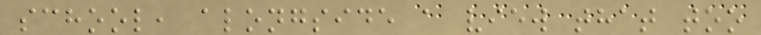school, alongside a view that too
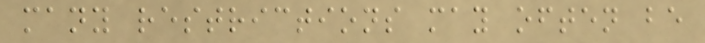many restrictions may often be
